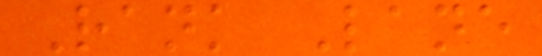Rank Lane
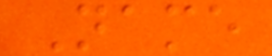Name
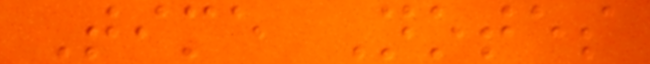Time Notes
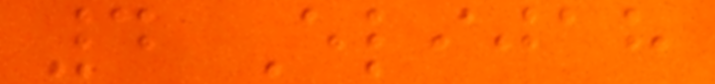4 Elijah
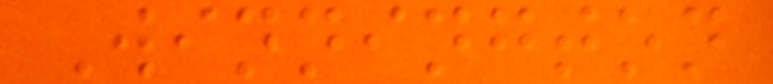Winnington
